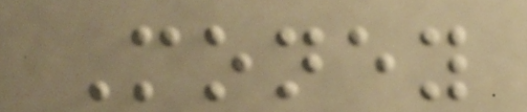Money
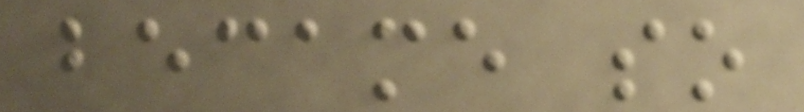became so
